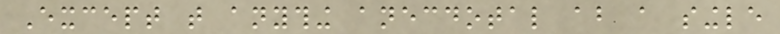Except that anything anecdotal about a single
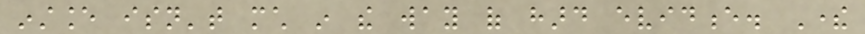instance isn't much in the way of hard evidence. There
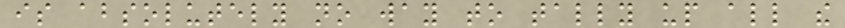is absolutely no way to tally up all the
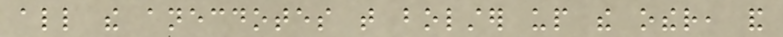all the anecdotes that bolster up the other, and
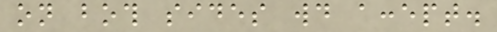on both sides would accept.
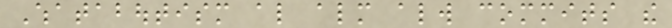Whataboutism also almost always commits the
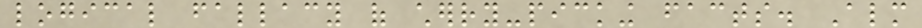logical fallacy of cherry-picking facts. Almost
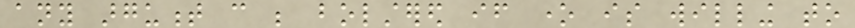any argument can be bolstered if one is willing to
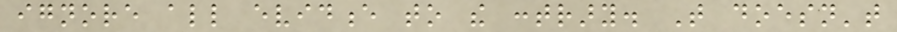ignore all evidence to the contrary. That doesn't
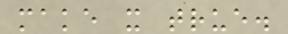make it true.
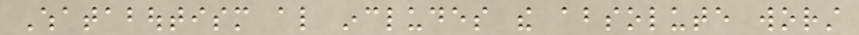Whataboutism also includes the absolute worst
